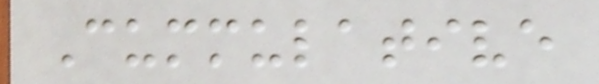Cummulative
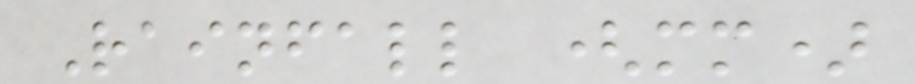Rainfall (mm)
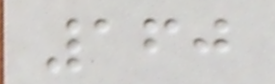160
